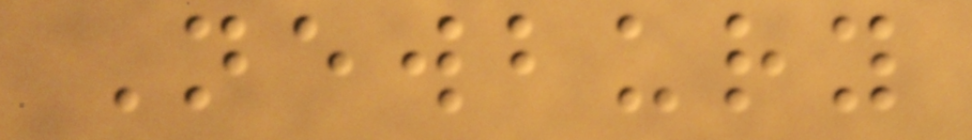Newbury
